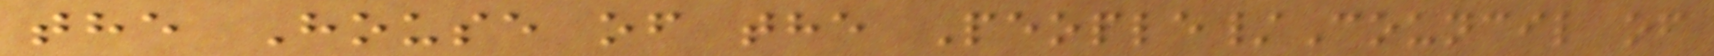the House of the People/Council of
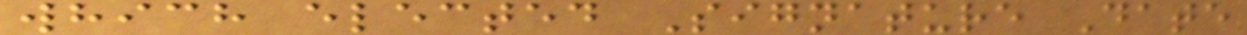which elected Signature Date
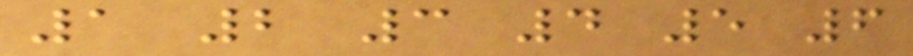1 2 3 4 5 6
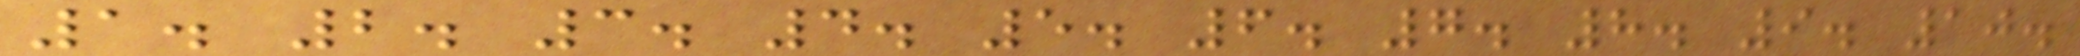1. 2. 3. 4. 5. 6. 7. 8. 9. 10.
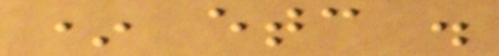* etc .
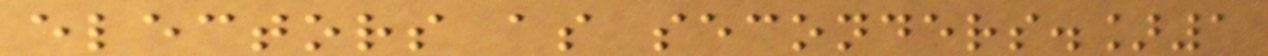electors as seconders.]1
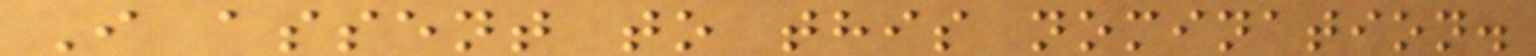I assent to this nomination.
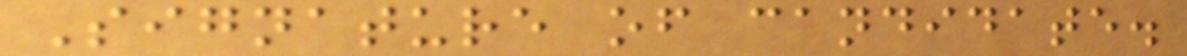Signature of candidate.
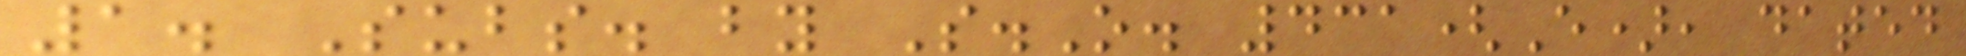1. Subs. by S.O. 431(E), dated
